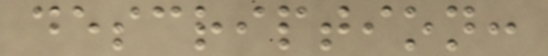description:
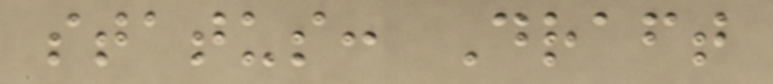status: Draft
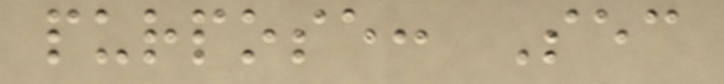purpose: Sec
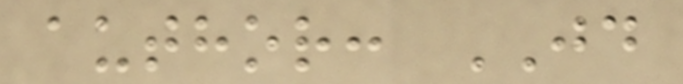author: JD
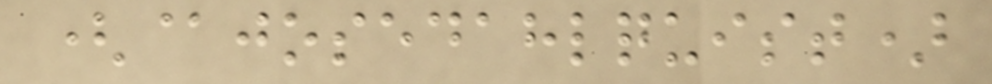(@josedahlquist)
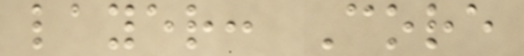layer: Core
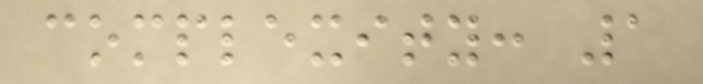complexity: 1
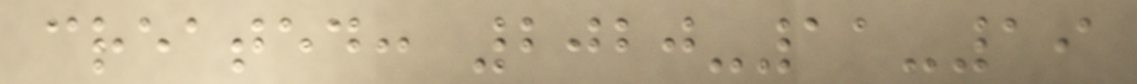created: 2020-11-19
